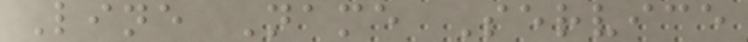Line Name Service
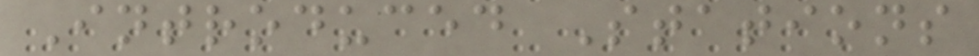Introduced Stations
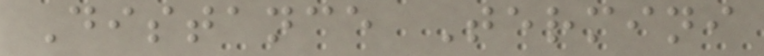Distance Termini
